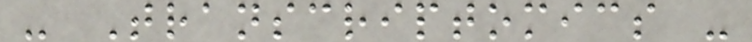- Transcriptomics -
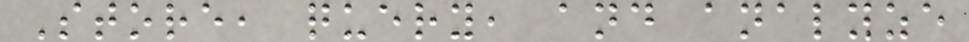Store, query, and analyze
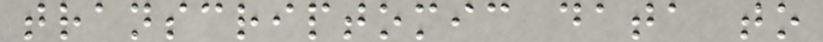transcriptomic data to
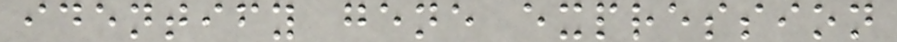identify gene expression
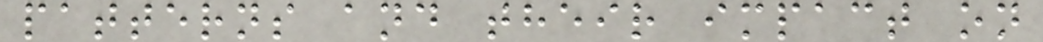patterns and their impact on
